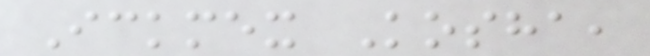Ickmex Kosha,
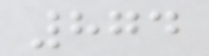874
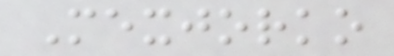Mexjorko
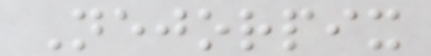Nejorpix
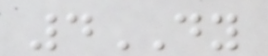4DY
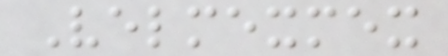Velmexmex
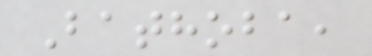Bathoba,
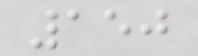150
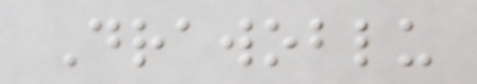Drawoblu
